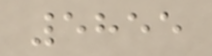5855
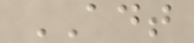ADT
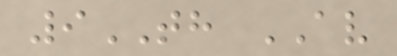9TH AV
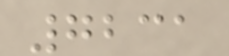7231
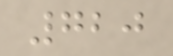720
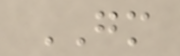GM
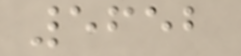5652
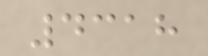4318
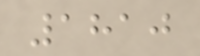1810
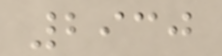2930
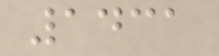1431
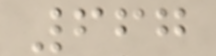667
